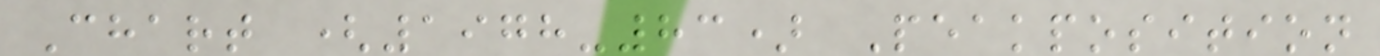Chart (1978-83) Peakposition
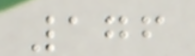176
